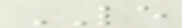LE
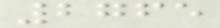2765
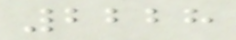2228
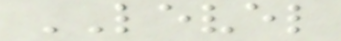LEVEL
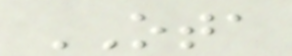OTA
